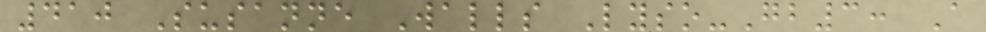410 Susanne Walls Lyso-Gb3: A
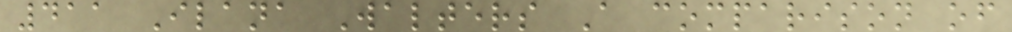411 Ilana Walters A comparison of
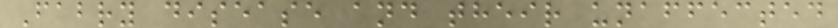Fabry disease and their unaffected
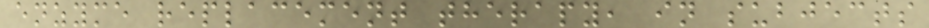enzyme replacement therapy, in subjects
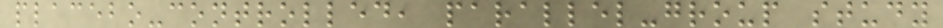placebo-controlled, parallel-group study
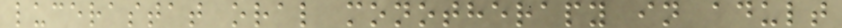lucerastat oral monotherapy in adult
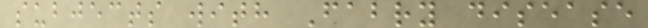subjects with Fabry disease
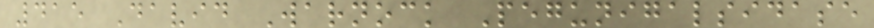415 David Warnock Pegunigalsidase
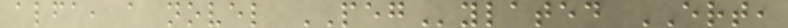alfa, a novel PEGylated ERT,
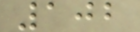102
